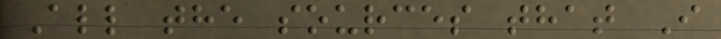All the sources that I
